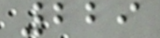229
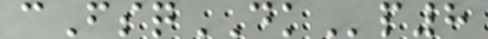cFsqDKp8
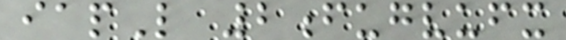iapL 2fugvufx
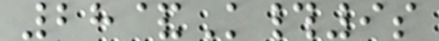28&K#9s
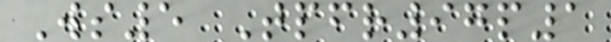Ws5 Tpfr97p1
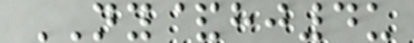NY&hj4u
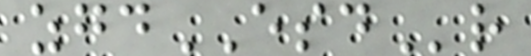zgdESDr
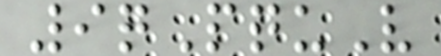9qPquV
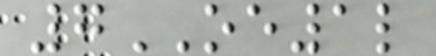7OE1l
